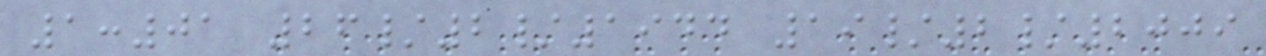1:01 26/2/1944 19/2/2009
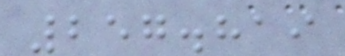257.819
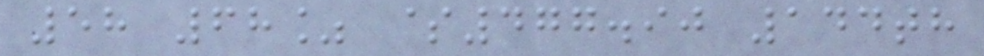58 68% $477.90 144th
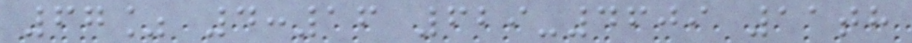67% 4:16 629-4609 11th
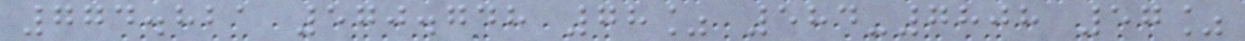774.821 570.748 78% 584-7808 57%
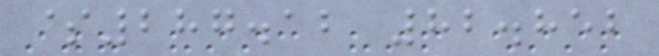$287.12 82.852
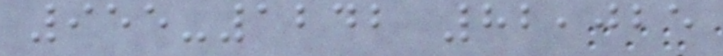955-1242 82,025
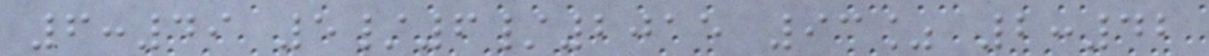6:49 5/6/2015 93% 2:42
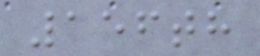156th
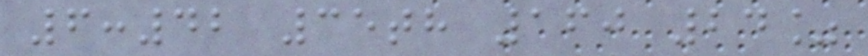6:42 35th 160 24%
